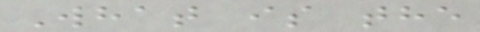What is the
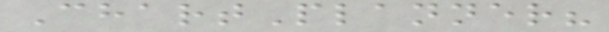ChartPlanner?
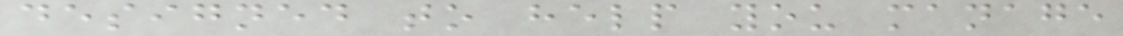designed to help you manage
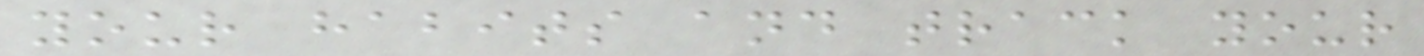your habits and track your
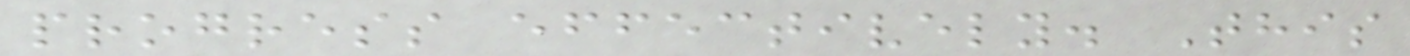progress effectively. This
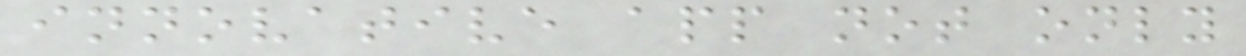innovative app not only
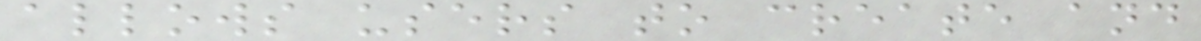allows users to create and
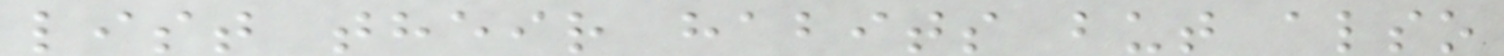list their habits but also
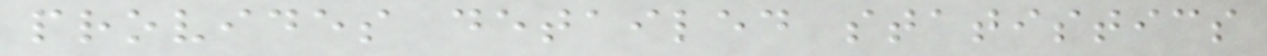provides detailed statistics
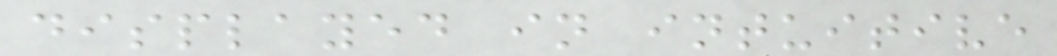displayed in intuitive
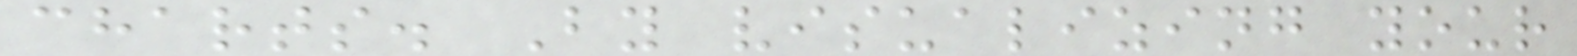charts. By visualizing your
